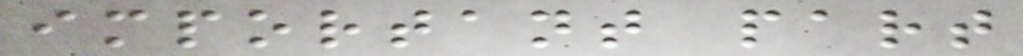important part
